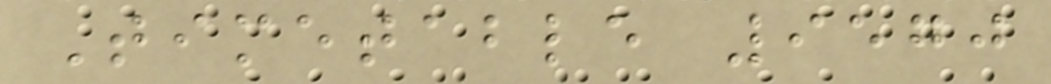Timetable 9570
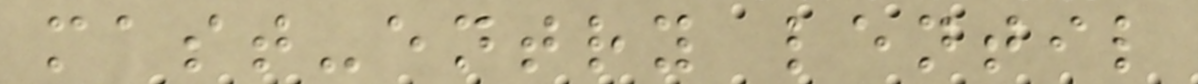mast-entry lentil
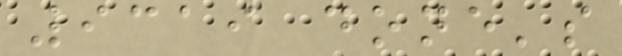9319 done's
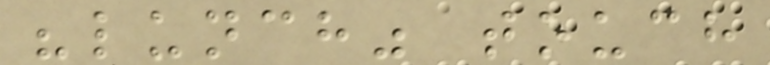"lunch" touch
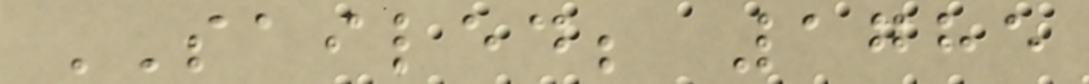SAILED; 1785
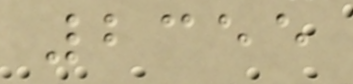2355
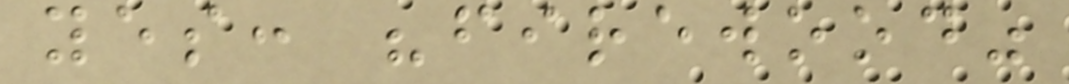yes: "firewood"
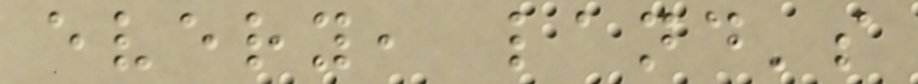every, land's
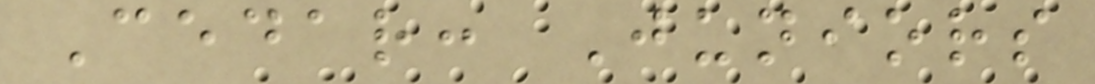Cedar: Juniors
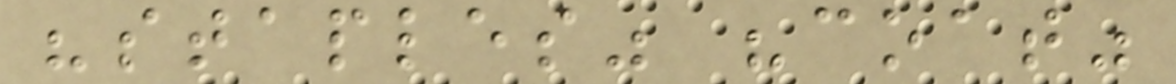"staples" "coat"
